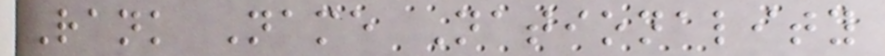Rank Name Nationality
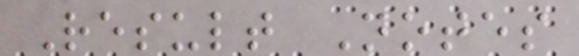Result Notes
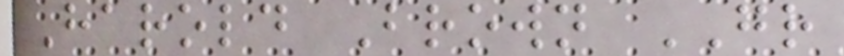Harold Brown GR
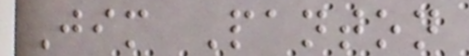Jim Panton
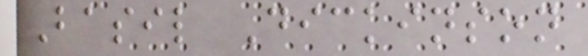Basil Dickinson
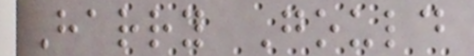Harry Gould
